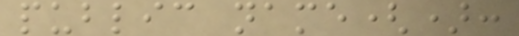public name():
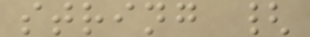string {
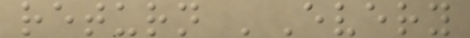return 'Every
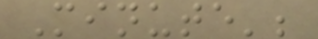Minute';
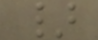}
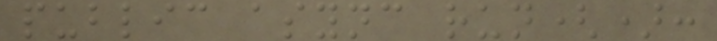public async run():
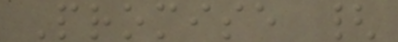Promise {
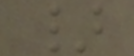}
